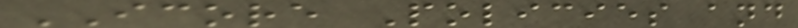ICORE Policies and
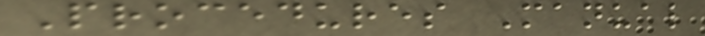Procedures Manual
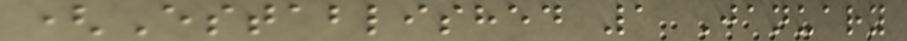(Established 1 January
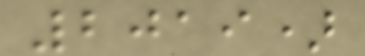2019)
